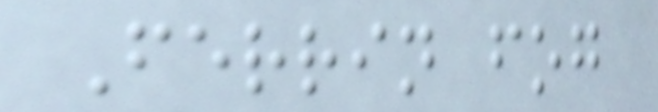Ferrin fog
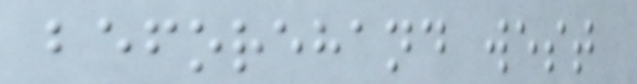beforehand west
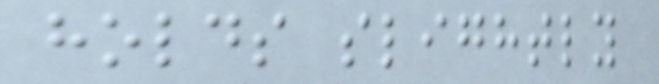holds slightly
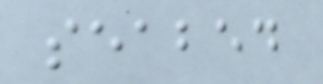seabed
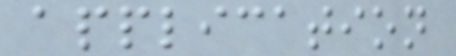application
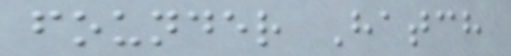founder Hatch
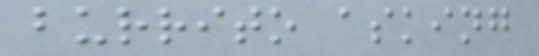burrito asking
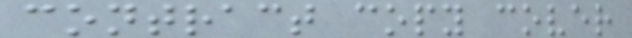contract copy cover
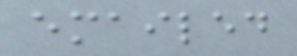emailed
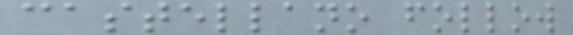castellano follow
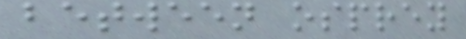between osprey
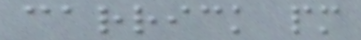carrick pm
